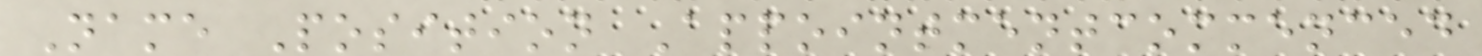Name Position Appointmentcommenced
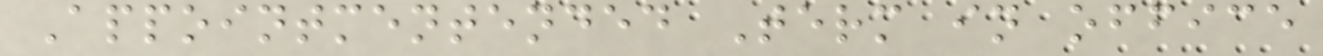Appointmentended Term in office
